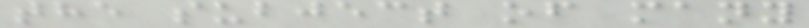the subject of many
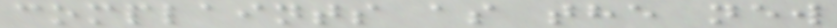complaints as the new
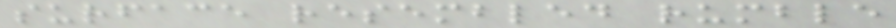surface resembled rumble
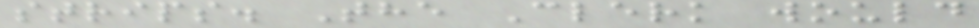strips. The Clerk would
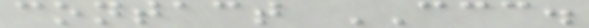contact CCC.
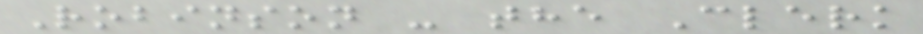Robinson - the Clerk
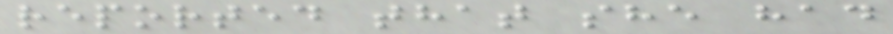reported that she had
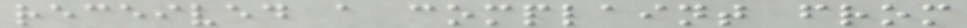received a complaint from
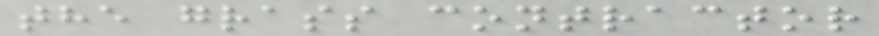the grass contractor
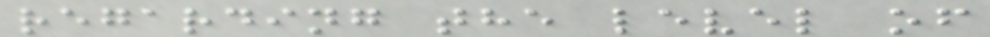regarding the level of
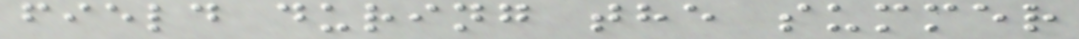field during the summer
